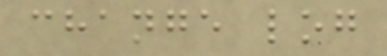change log
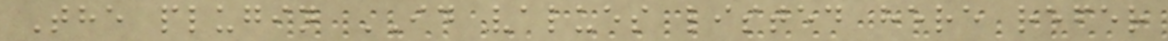The plugin ID values listed here refer
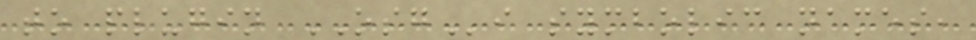to plugin OSGi symbolic names,
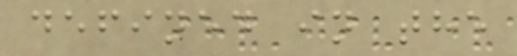defined in the
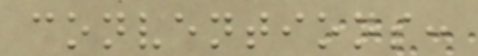conventions:
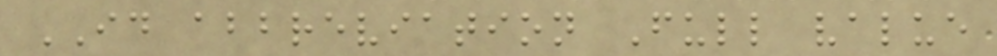ID abbreviation Full value
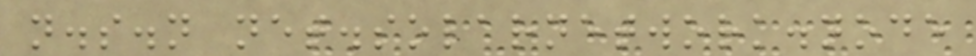n.s.n net.solarnetwork.node
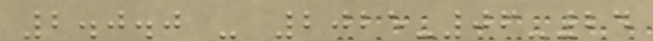2.0.0 - 2025-06-24
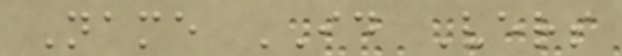Name ID Vers
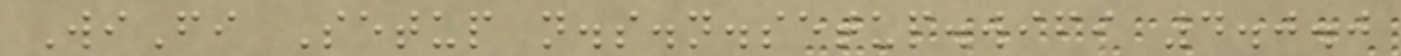WiFi Setup n.s.n.setup.wifi 4.0.0
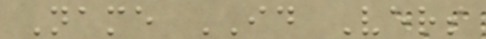Name ID Vers
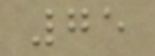75
